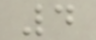4
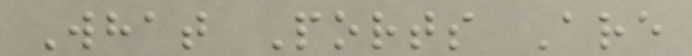What Ports Are
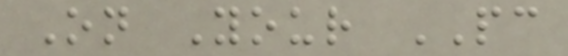On Your PC
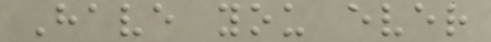Have you ever
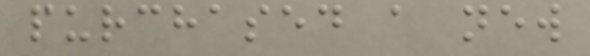purchased a new
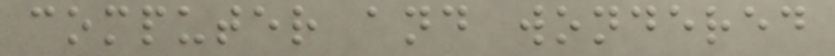computer and wondered
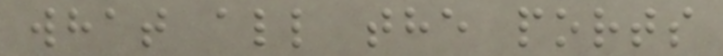what all the ports
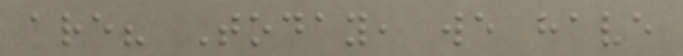are? Today, we have
